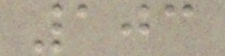103
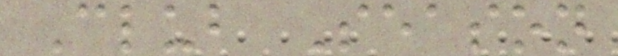Club Season
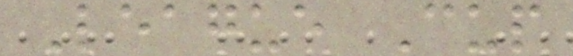League Cup
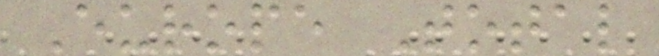Europe Total
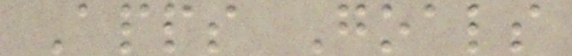Apps Goals
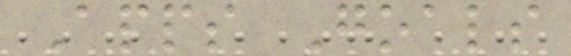Apps Goals
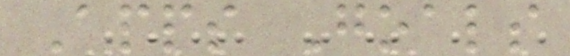Apps Goals
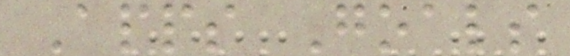Apps Goals
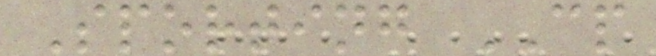Sporting CP
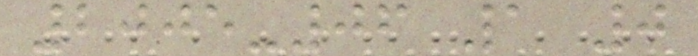2005-06 1 0
